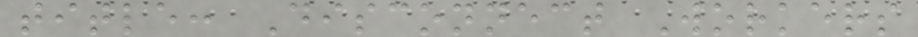title: Disconnect Workers
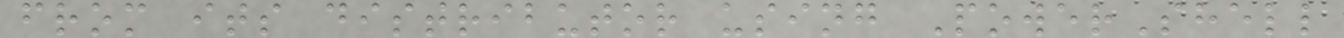from its distributor using PowerShell
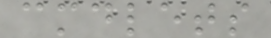cmdlets
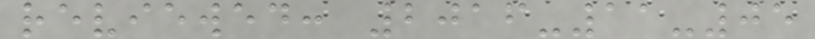reviewed: 2016-11-05
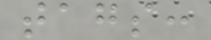tags:
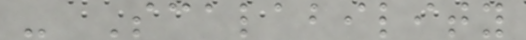- Scalability
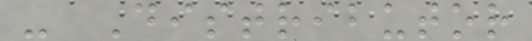- Distributor
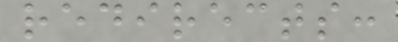redirects:
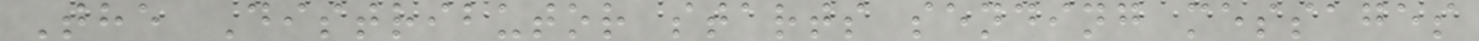The Distributor starts sending messages
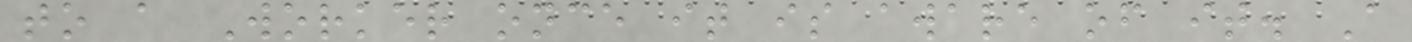to a Worker once it is aware of it. A
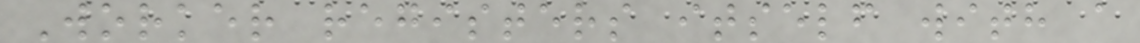Worker registers itself with a
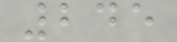245
